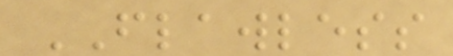FLAWLESS
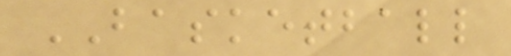BASKETBALL
